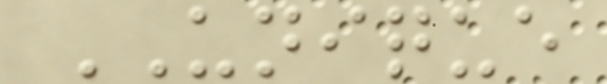UNIQUE
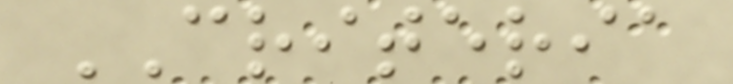CRITERIA
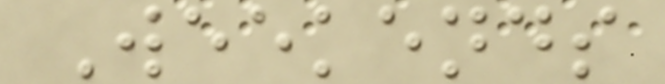Weekends
